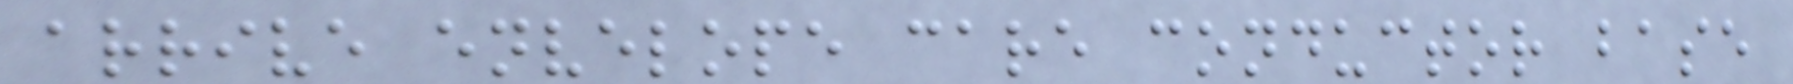arrive envelope care conductor base
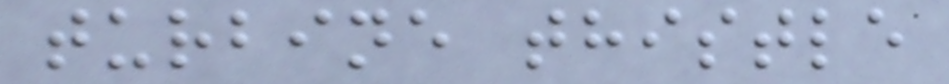turbine thistle
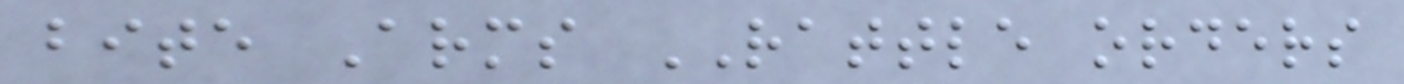bite Arms RATTLE orders
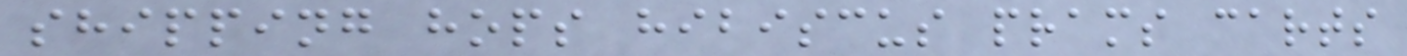shipping hops hibiscus prams carts
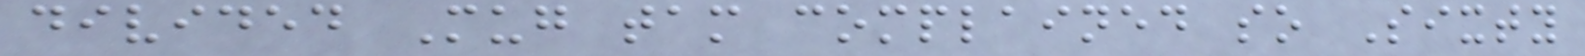divided Mug tam complained so Sixty
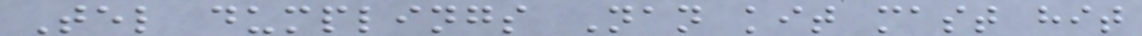Tel dumplings Nan kit mast hit
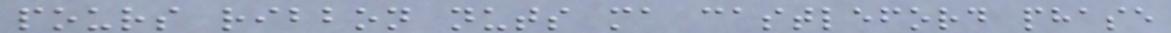pours ribbon nuts ma castleford phase
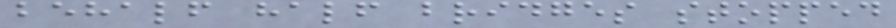behalf half bridges stopped
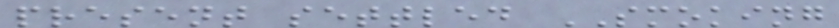present settled SMOKING
